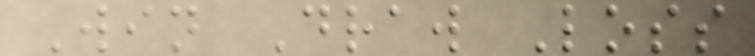Win Draw Loss
